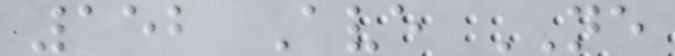152 Ave NE
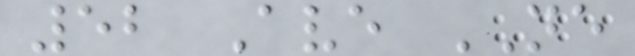52 Ave NE
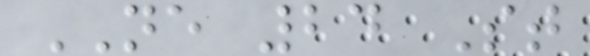NE 24 St
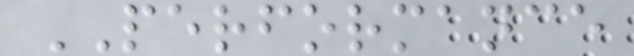PERFORMANCE
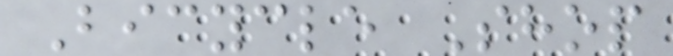Bicycle Shop
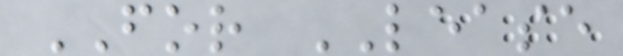FOR LEASE
